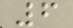6
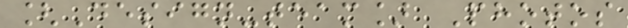[Design-team] Photos
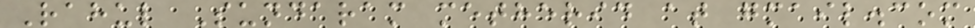Rahul Sundaram metherid at gmail.com
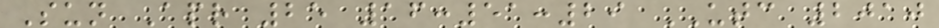Sun Apr 25 16:51:29 UTC 2010
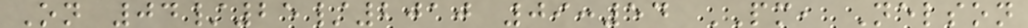On 04/25/2010 09:54 PM, Nelson
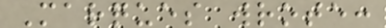Marques wrote:
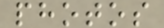photos
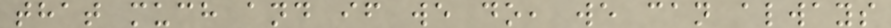that much and if we do, we can always
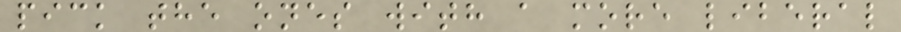pick the ones with a more liberal
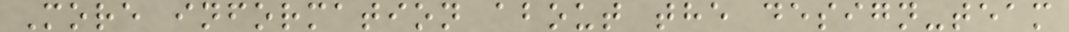More information about the design-team
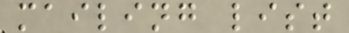mailing list
